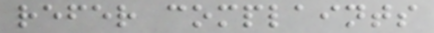refer complaints
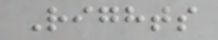Rights
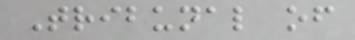Tribunal of
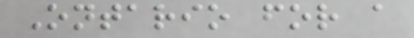Ontario for a
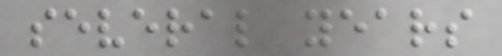several years
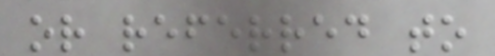or referred to
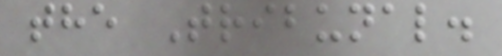the Tribunal.
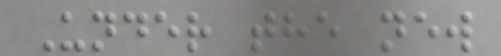Under the new
